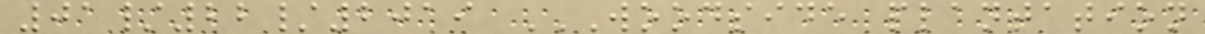01/22/2019 WOODSIDE PLANTATION
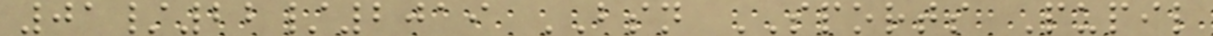01/22/2019 BSN SPORTS Pupil
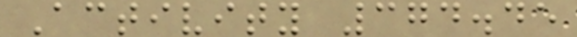Activity 374.45
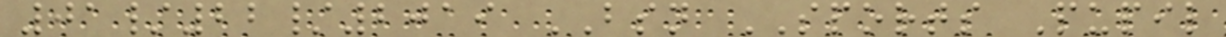01/22/2019 BSN SPORTS Pupil
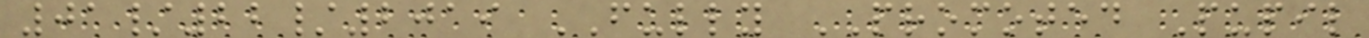01/22/2019 FULLY PROMOTED Pupil
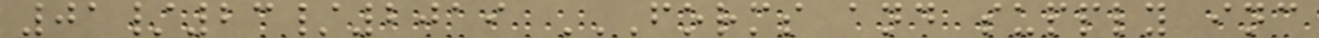01/23/2019 FORMS AND SUPPLY INC
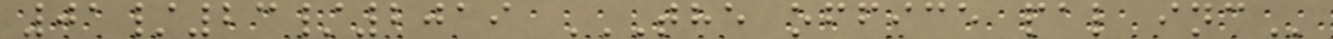01/23/2019 THE OFFICE PAL INC
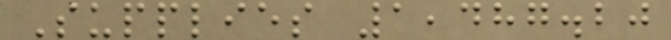Supplies 1,487.20
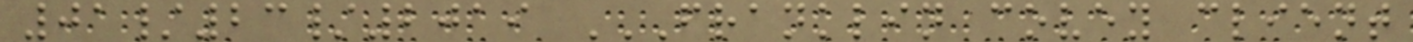01/23/2019 FRANKLIN COVEY CLIENT
